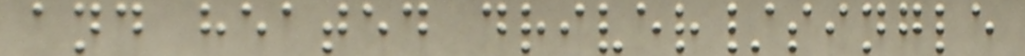and heated driver/single
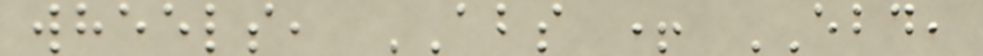wheels, ABS + EBD,
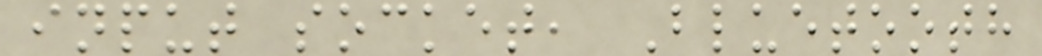input socket, Bluetooth
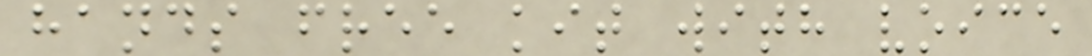hands free kit with voice
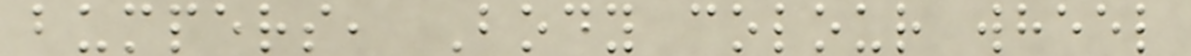bumpers, Body colour wheel
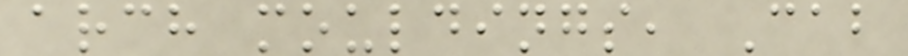arch mouldings, Cab
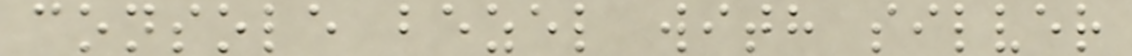console bezel with silver
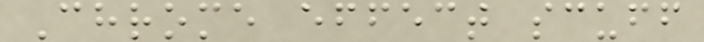Chrome effect scuff
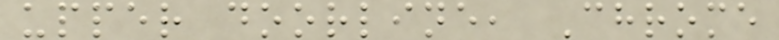upper doorline, Chrome
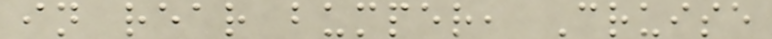in rear bumper, Cruise
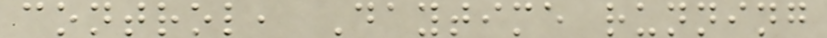control, Daytime running
